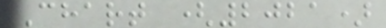Chart (2021)
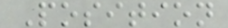Position
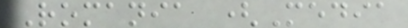Romania (Media
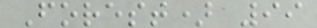Forest) 99
